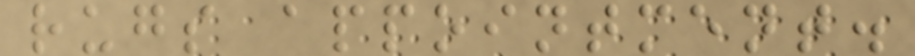rugs appointment.
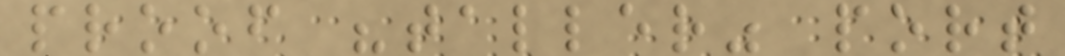proof "taller" port
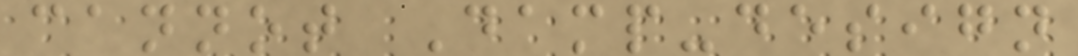cannot Damp-design
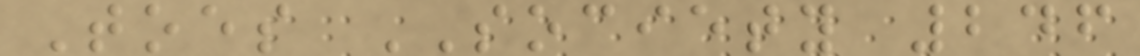Toes SOCIETY 246
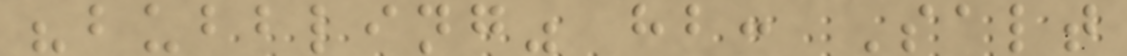"bubbling" hb: Salt
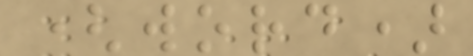(word)
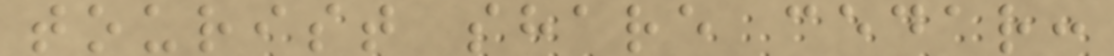tourist share cedar:
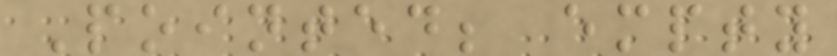Pointed; empty
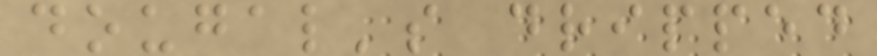dougal's dripped
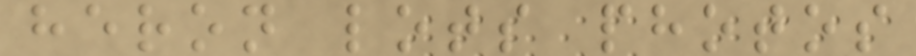heron lots photos
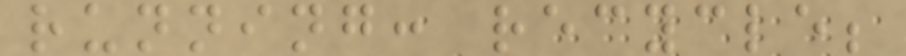running: recycle;
